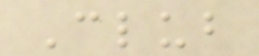Club
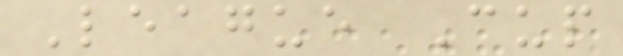League Cup
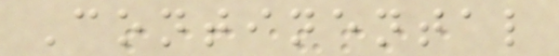Continental
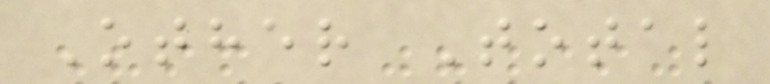Other Total
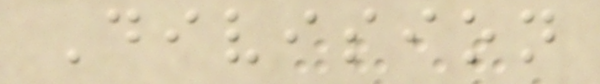Division
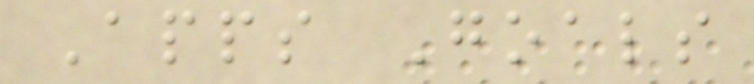Apps Goals
